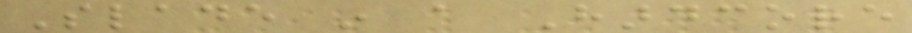Slade in a Hardcore
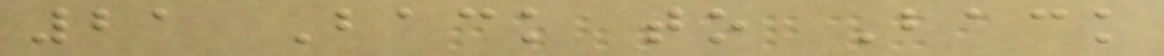21 Back to Back
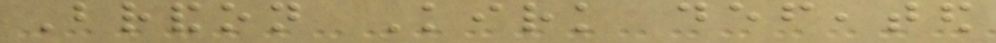Brandon Kirk defeated
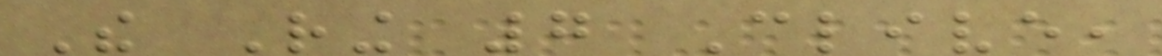The Ring 7 Clive,
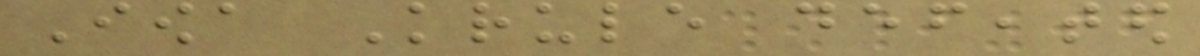Iowa Krule defeated
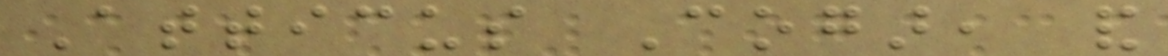Atticus Cogar, and
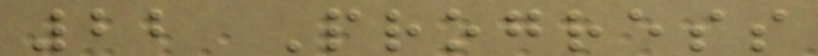22 Progress
